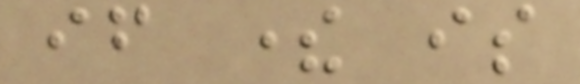if there is
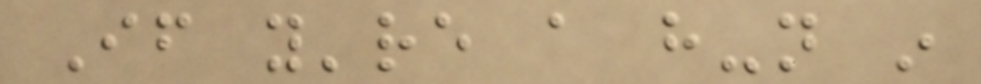If you're a have-not in
